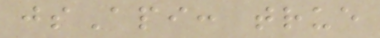jsApi: true
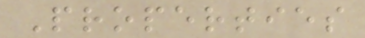Properties
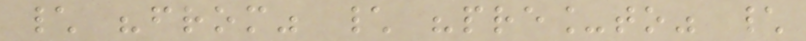\ "from" \ "pre_to" \
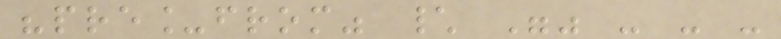"pre_from" \ "" - - -
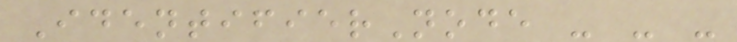IdentifierNode - - -
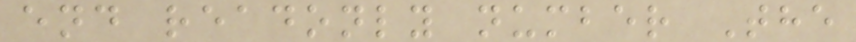end readonly number The
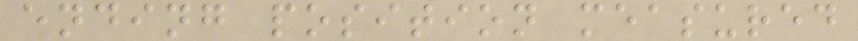ending position measured
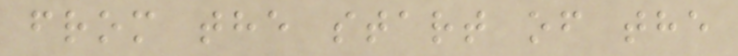from the start of the
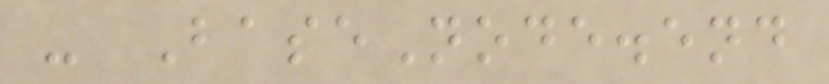- BaseNode.end
